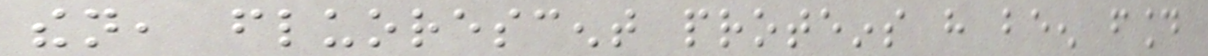then, fluorescent proteins have been found
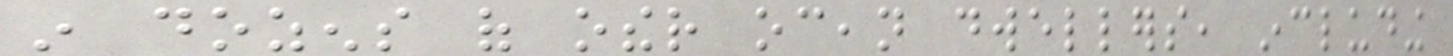in dozens of other ocean dwellers, including
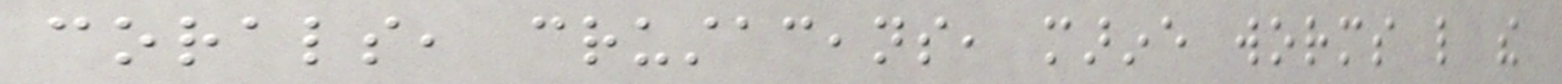corals, crustaceans, marine worms like the
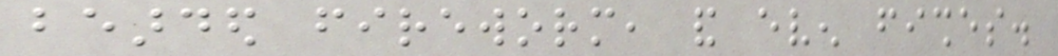bearded fireworm, and even fishes.
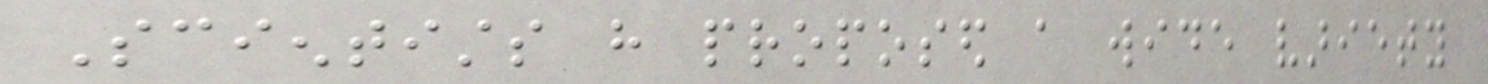Scientists have proposed a wide variety
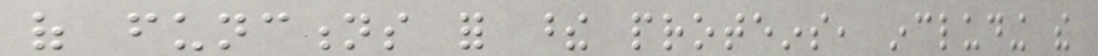of functions for these proteins, including the
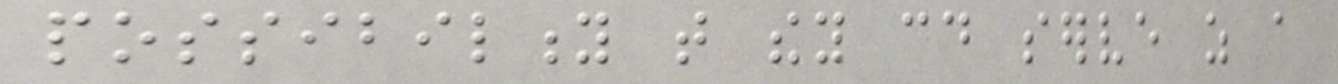possibility that they could serve as a
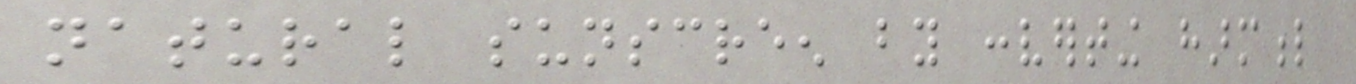natural sunscreen by converting harmful
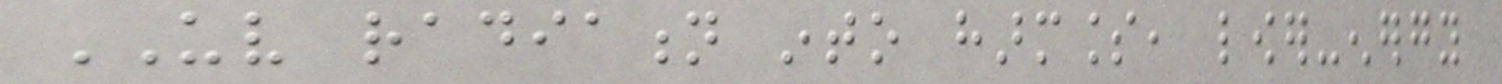UV radiation into harmless, lower-energy
